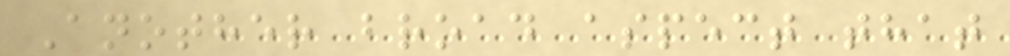Another broad aspect that
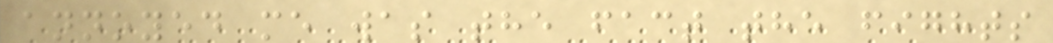annoyed me was the fact the fights
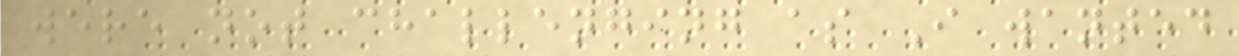were not challenging as I wanted
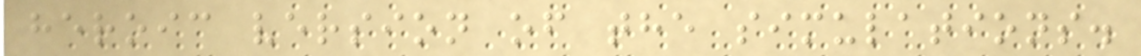heroic version of the simulations.
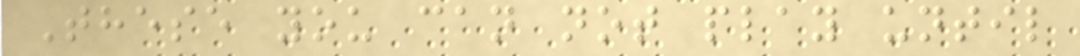These you can not play until
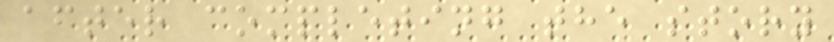after completing the story
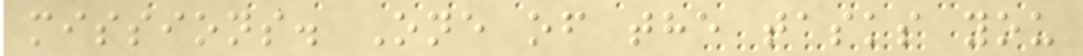missions. One of the tasks you
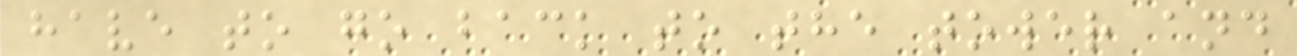have to go back to the tower and
